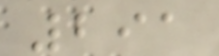291
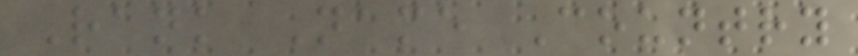Rank Name Country
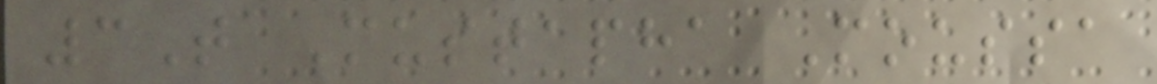3T Mustapha Moussa
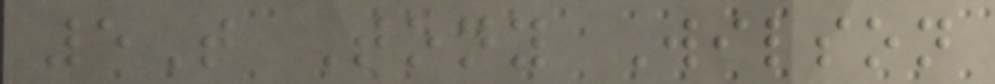5T Tony Wilson
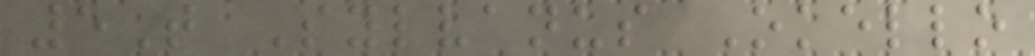5T Sylvanus Okello
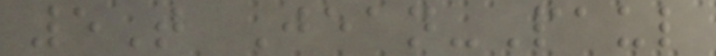5T Jean-Paul
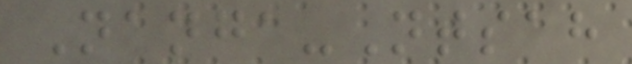Nanga-Ntsah
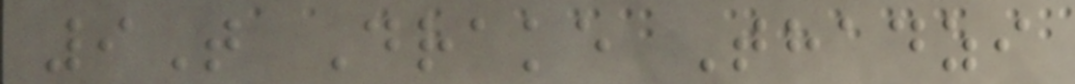9T Drake Thadzi
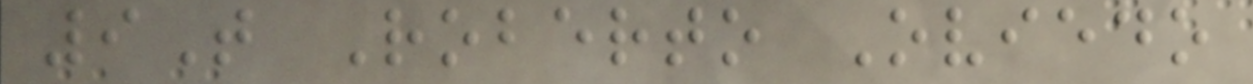9T Roberto Oviedo
